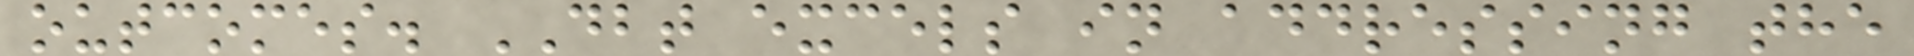outcomes. DBT excels in addressing the
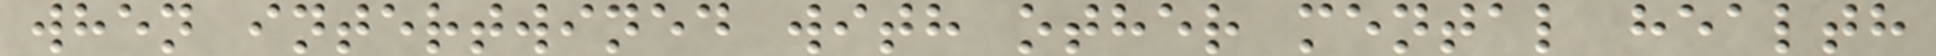when intertwined with other mental health
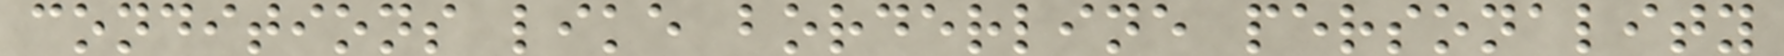conditions like borderline personality
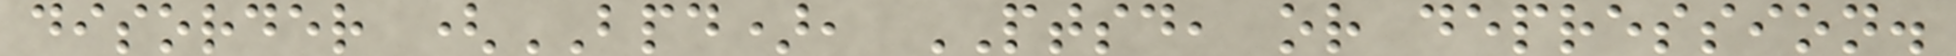disorder (BPD), PTSD, or depression.
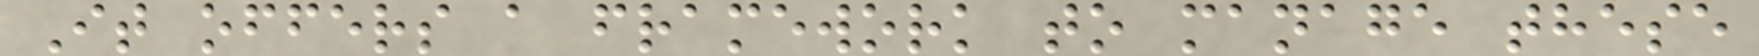It offers a framework to manage these
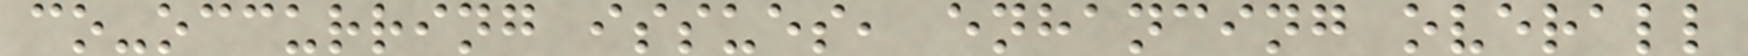co-occurring issues, enhancing overall
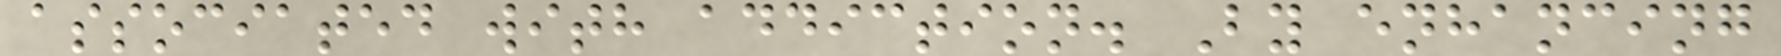associated with addiction. By enhancing
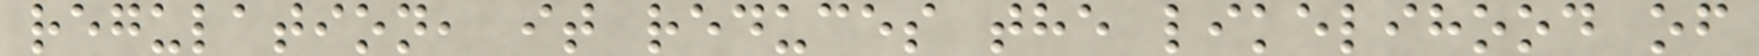regulation, it reduces the likelihood of
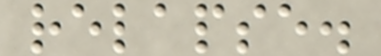relapse.
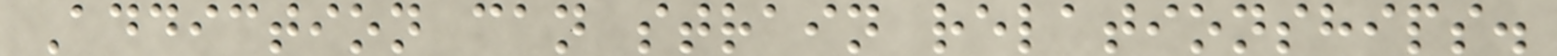Addiction can strain relationships.
